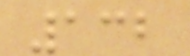132
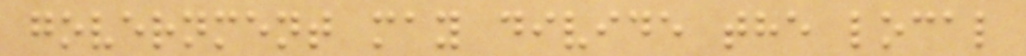government may divide the local
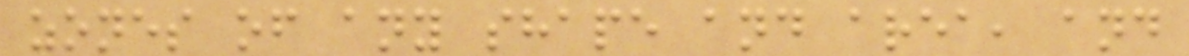zones of any shape and area, and
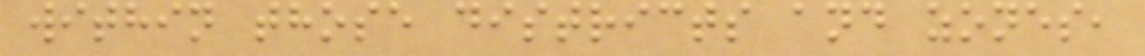within those districts and zones,
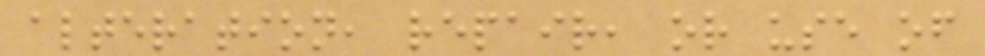alteration, repair, or use of
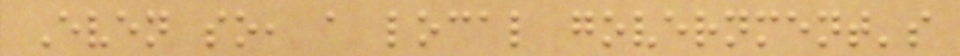Even so, a local government's
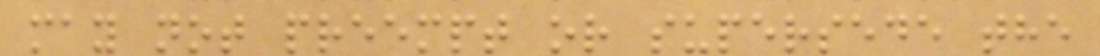may not preempt or supersede the
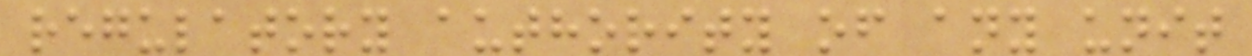regulatory authority of any unit
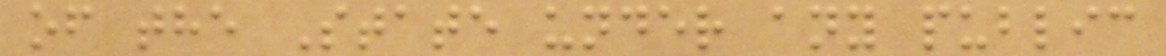of the State under any public
